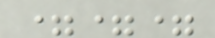===
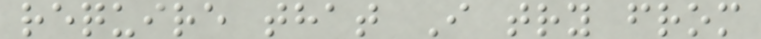require that I try from
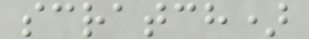scratch)
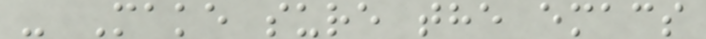- Make sure the emacs
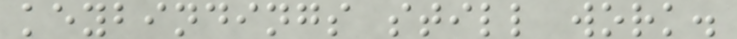keybindings still work.
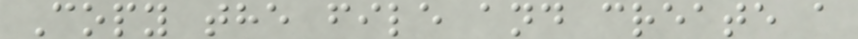Copy the file and create a
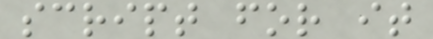script for it
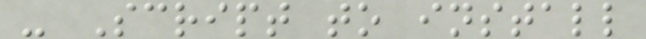- Script to install
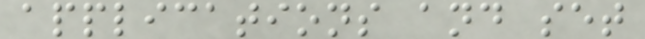applications and set
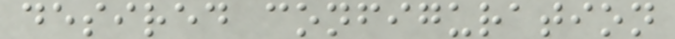desired configuration
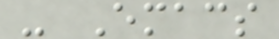- Emacs
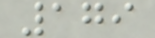179
